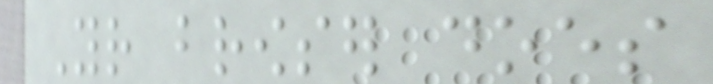Your browser does
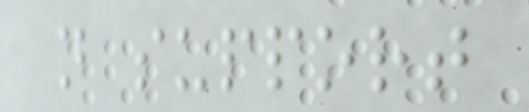not support
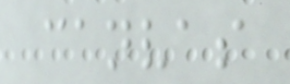canvas
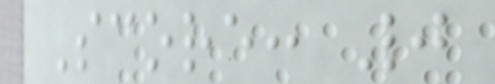Score: 0
